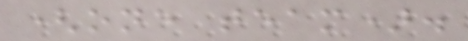(one team).
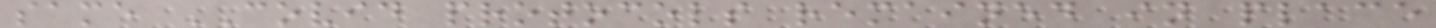same COVID protocols remained in place
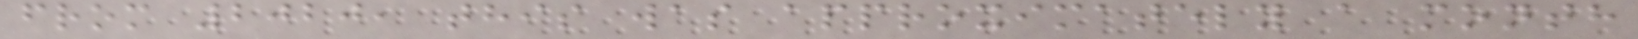from 2020, this was approximately a month
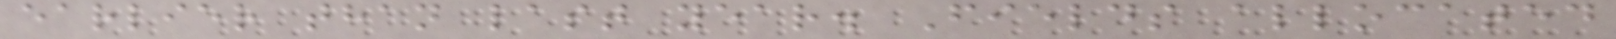earlier than last year. Fields allocated
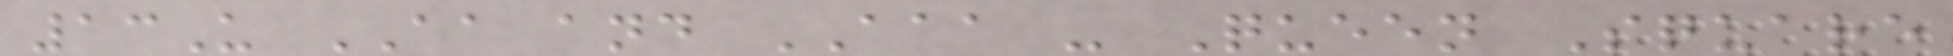13U AA and AAA - Queen Square
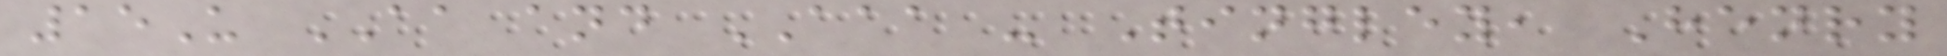15U AA and AAA - Tingley, Henry
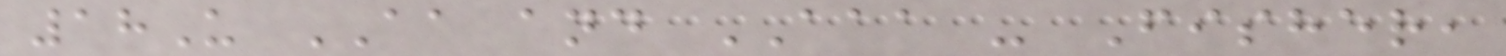18U AA and AAA - Fisher,
